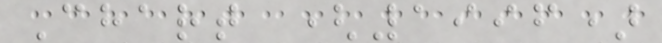Chart (1996)
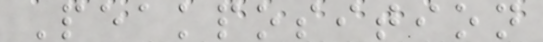Peakposition
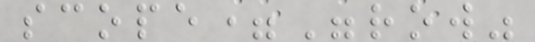scope="row"
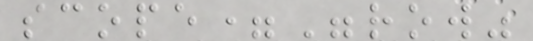scope="row"
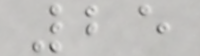25
